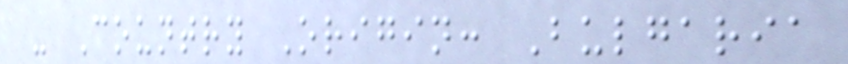- Country Origin: Bulgaria
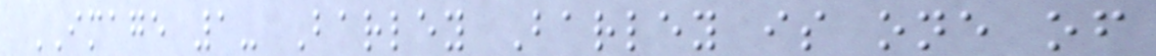IMAGE 1- Barley Barley is one of
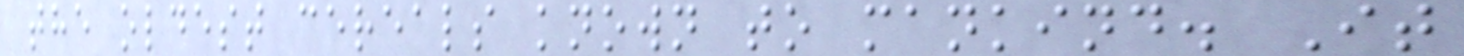the oldest cereals known to mankind. It
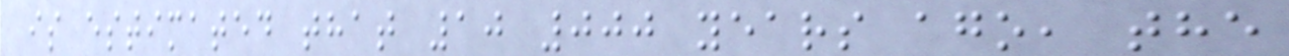is estimated that 10 000 years ago, the
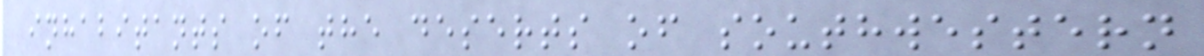inhabitants of the deserts of southwestern
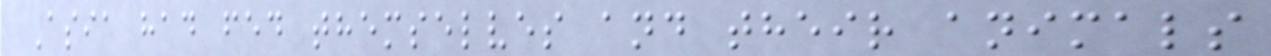Asia had fed themselves and their animals
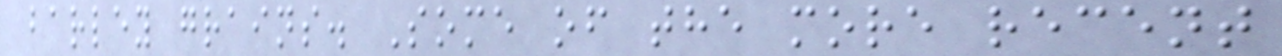barley grains. Some of the more recent
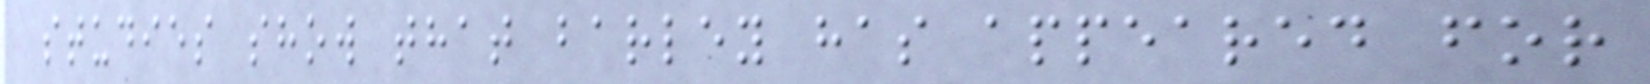studies show that barley has appeared for
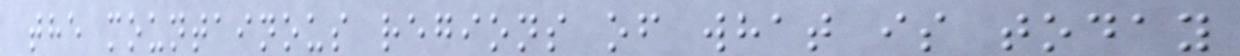the mountainous regions of what is today
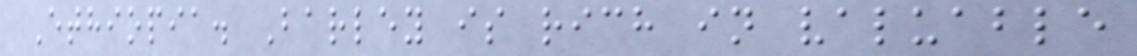Ethiopia. Barley is rich in valuable
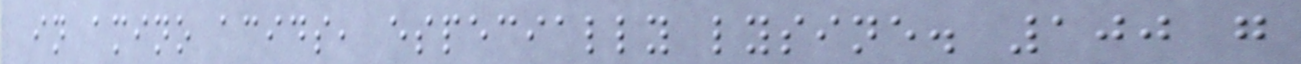in amino acids, especially lysine. 100 g
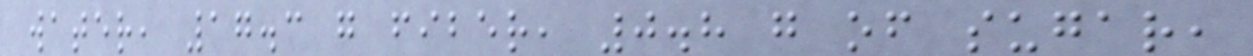water, 17.3 g fiber, 0.8 g of sugar,
